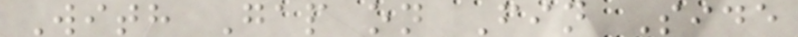With Gap on Fin Side
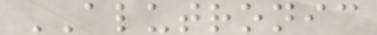ALUTRONIC
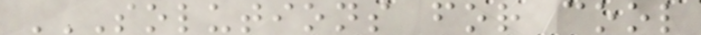SOLUTIONS FOR COOL
